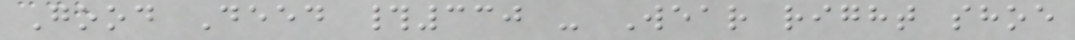Good Deed #330 - Wear right shoe
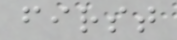first
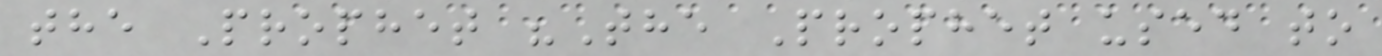the Prophet "The Prophet used to
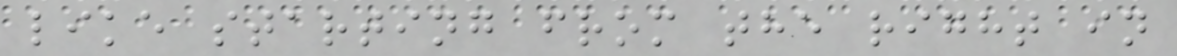like starting from the right in
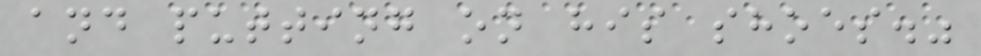and putting on his shoes."
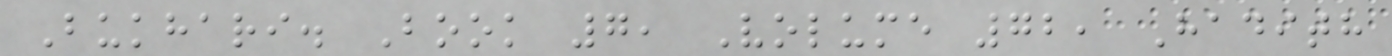Bukhari. Book 7, Volume 72, Hadith
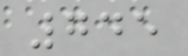745
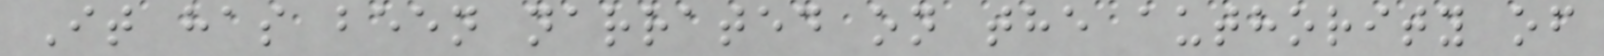It has been narrated on the authority of
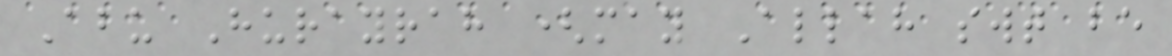Abu Hurayrah (may Allah swt be
